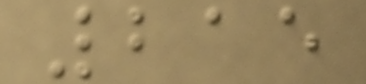215
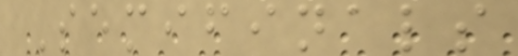Semifinals
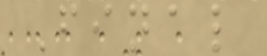Final
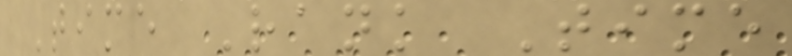Time Rank Time
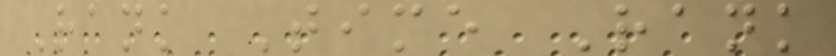Rank Time Rank
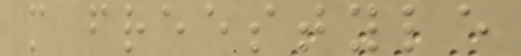m freestyle
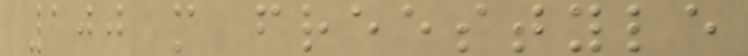100 m freestyle
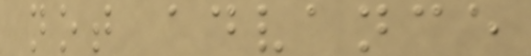not advance
